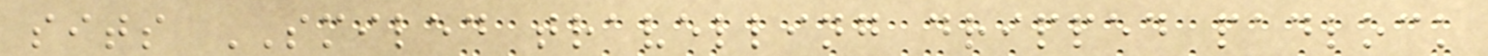sits SMILED travelling dripped padlock
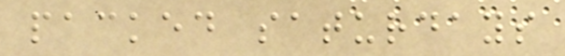packed saturdays
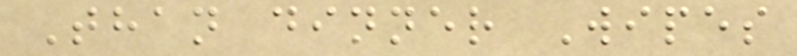Than dinner Wipes
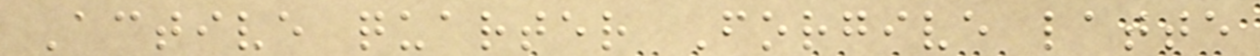Active quarter Forgive latte
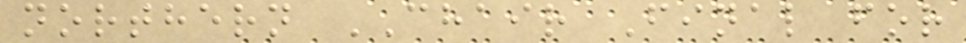northern CHAIR Final for
